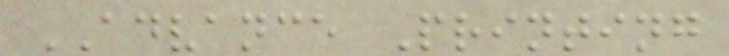ADVANCE Printing
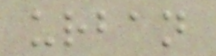urban
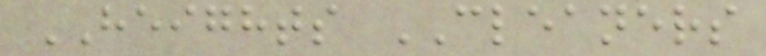HEIGHTS CLEANERS
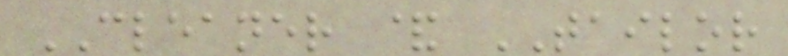CLEANER & TAILOR
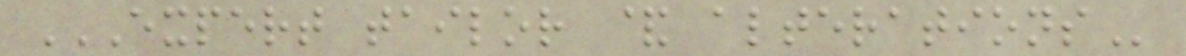EXPERT TAILOR & ALTERATIONS
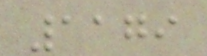1179
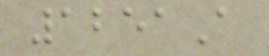1251A
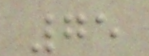75
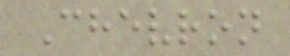Chevron
